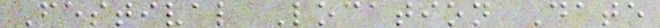Festival Location Date
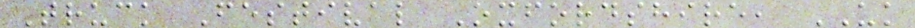Truck Festival Oxfordshire, UK
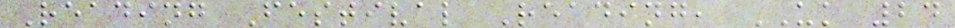Reading Festival Reading, UK 24
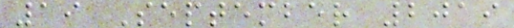19 September 2019
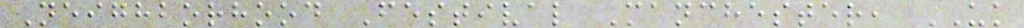Neighborhood Festival Manchester, UK
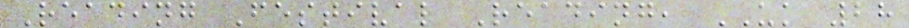Reading Festival Reading, UK 28
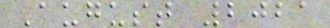August 2021
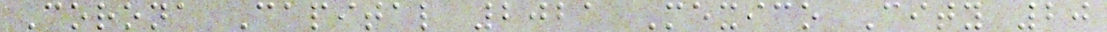Corona Capital 2021 Mexico City 20
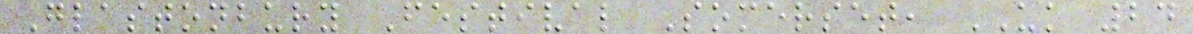Glastonbury Festival Somerset, UK 24
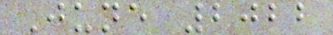June 2022
